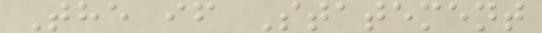The if Statement
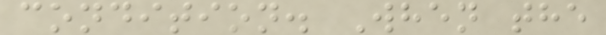condition. When the
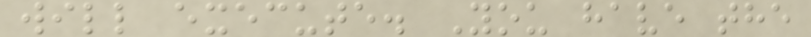will execute. You have the
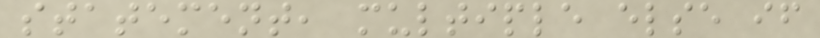statement, multiple else if
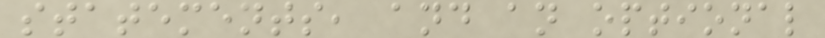statements, and an optional
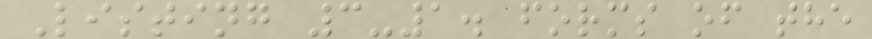Listing 3-1. forms of the
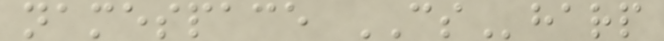namespace CSharp
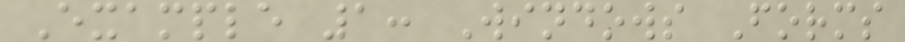Example 1: Windows Forms
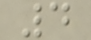4
